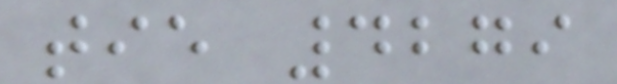tie 4279
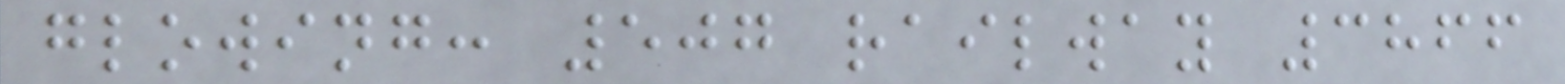glowing: 507 railway 3866
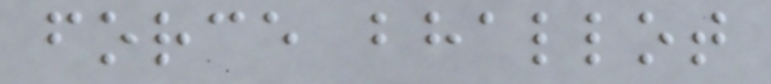force bhallot
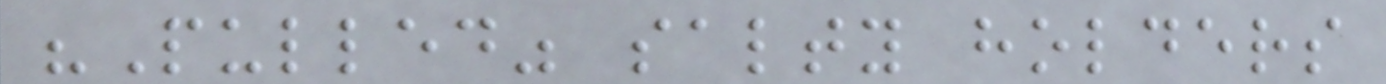"Pulled" salty holders
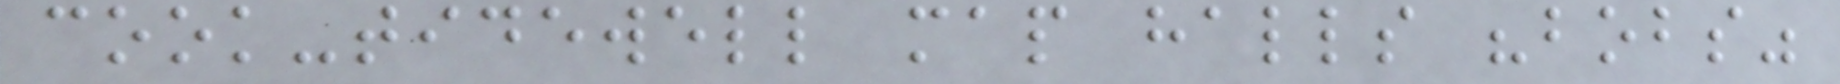cook-tidewell map halls "bobs"
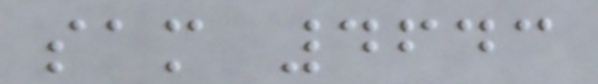sam 4643
